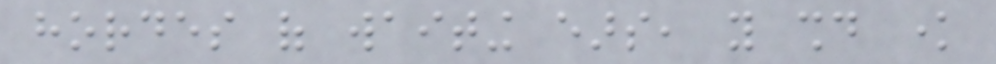hordes of waiting ears, you should know
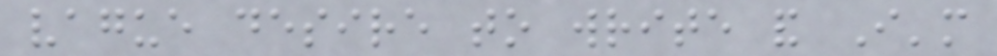vague desire to write and I'm
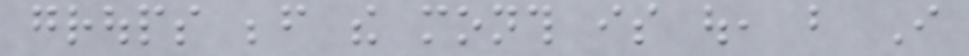groups before the month is out, but I
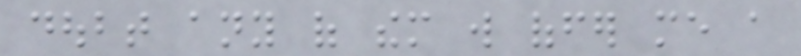doubt any of them will offer me a
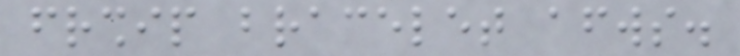friendship bracelet afterwards.
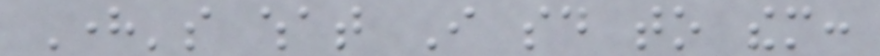Here's what I said to them:
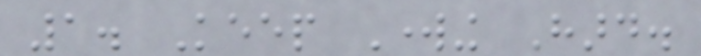1. Keep Working Hard.
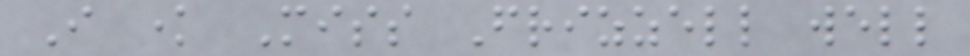I know Miss Frizzell well
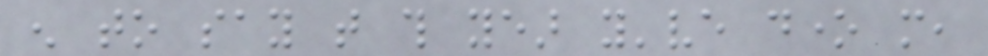enough to say that this year you've done more,
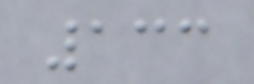133
